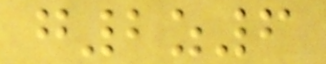g2z6
